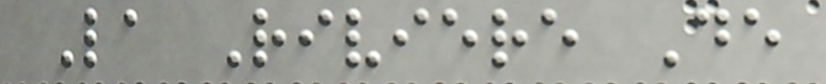La Riviere De
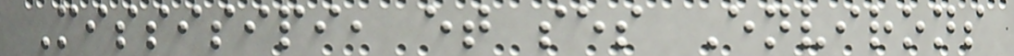Missisipi, et ses Environs
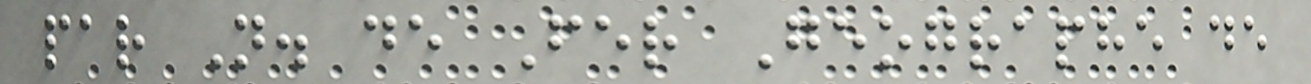par N. de Fer Geographe de
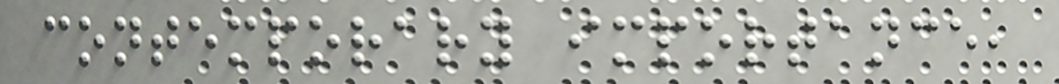contemporary importance,
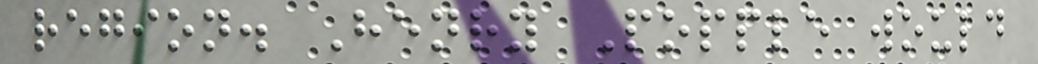region. Henry Popple would
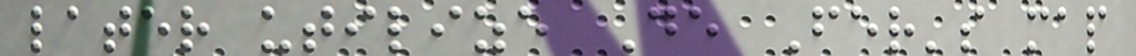later utilize De Fer's map
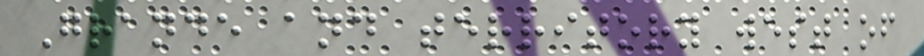Grande and territory west of
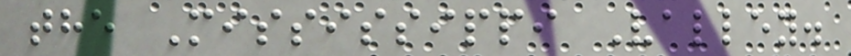the Mississippi Valley.
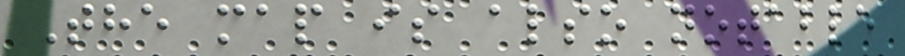The map is also notable
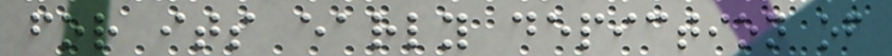for its early depiction of
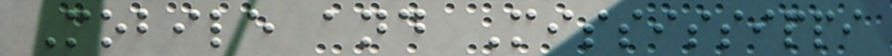Mobile and Mississippi
